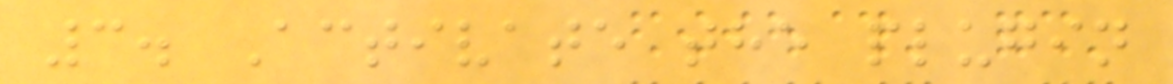3. Activate the plugin
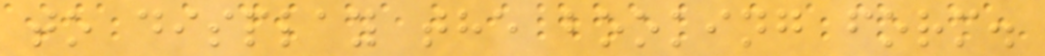to display the booking form.
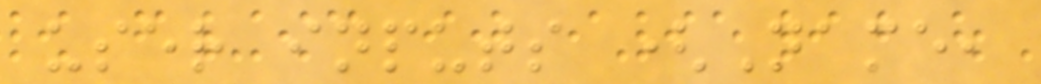user inputs (Name,
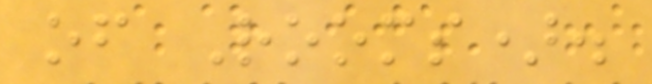of Rooms).
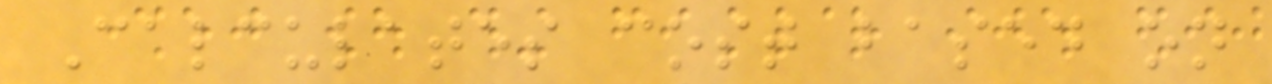Calculates cost based on
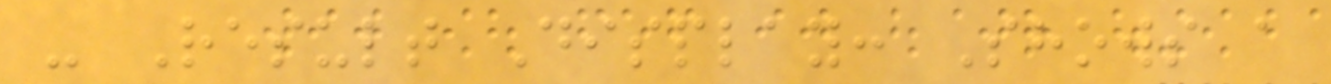- Result Display: Shows a
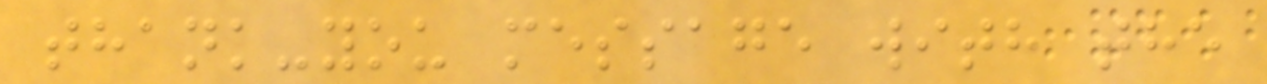thank-you message with the
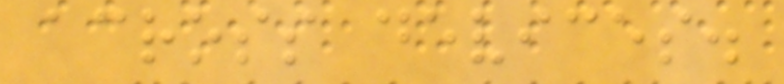across devices.
